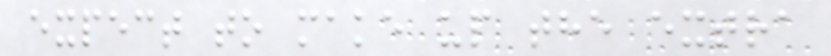expect to make up the extra
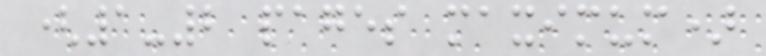(1-2 pages maximum)
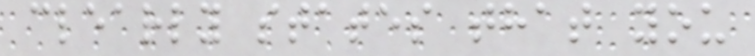clearly states that you
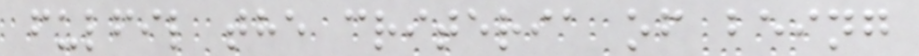fulfil the criteria of being
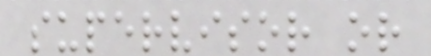supervisor or
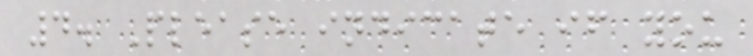4. Please indicate if you
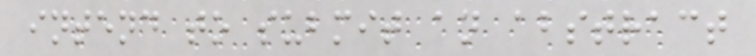intend to submit an abstract
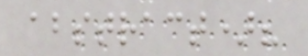abstract)?
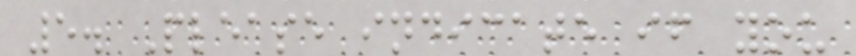5. Please indicate if you
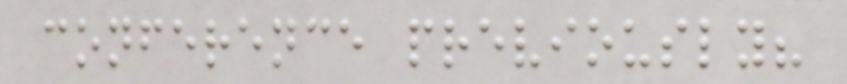conference previously?
